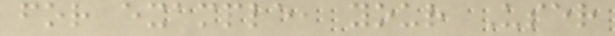for example, your User
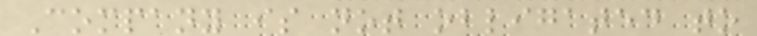Company is not obligated to
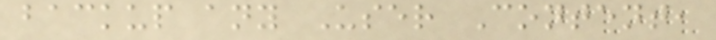backup any User Content,
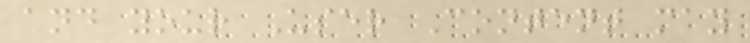and your User Content may
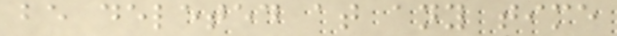be deleted at any time
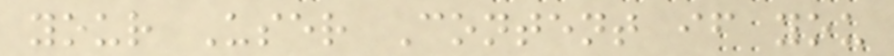your User Content if you
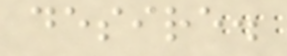desire.
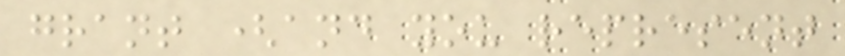grant (and you represent
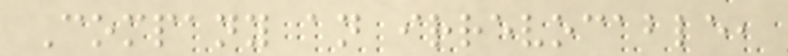Company an irrevocable,
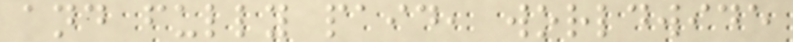and fully paid, worldwide
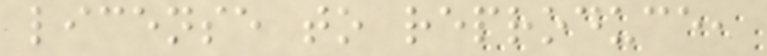license to reproduce,
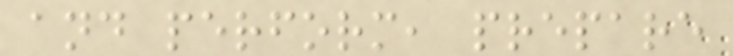and perform, prepare
